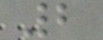2
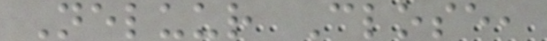Neluur Close,
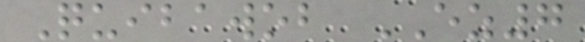Quibawob EZ7
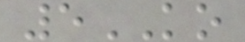5KO
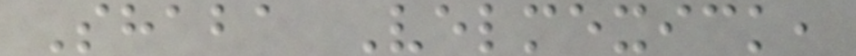Shaba Velmexick,
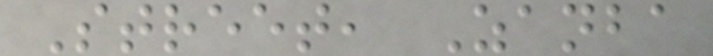Street, Zanba
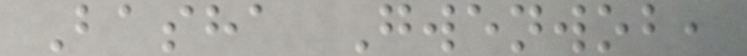Basha Gwenwob,
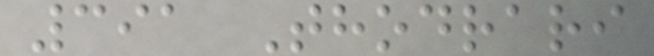391 Thodrari
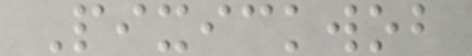Pixickwob
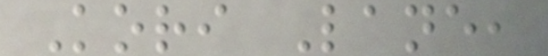Kori Lane,
